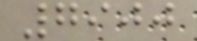7900
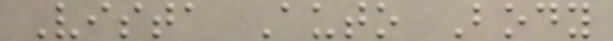Vista Auto Body
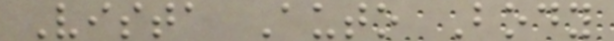Vista Auto Body
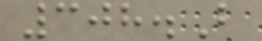308.B
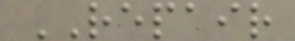REPAIR
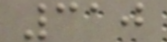310
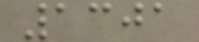1301
